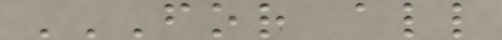FOR ALL
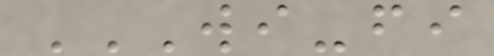WI-FI
